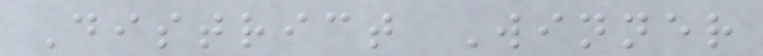District Winner
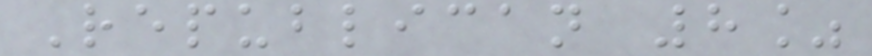Republican 8%
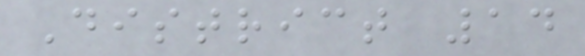District 14
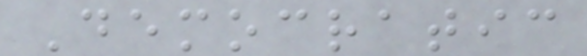Democratic
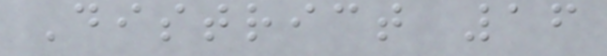District 16
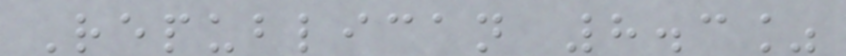Republican 8.3%
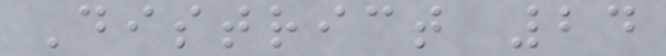District 24
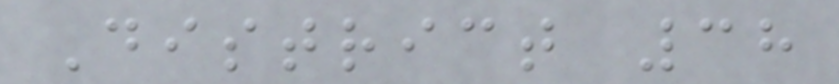District 38
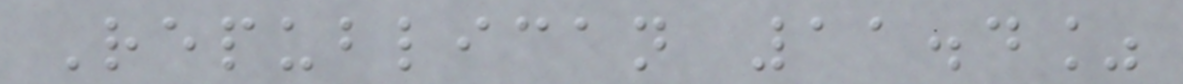Republican 11.4%
